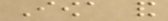Iowa and
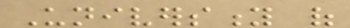University of
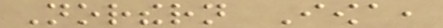Northern Iowa,
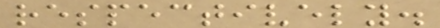respectively.
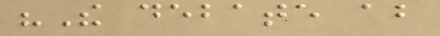"The debate about
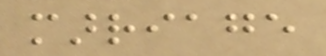marriage
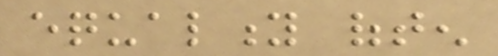equality often
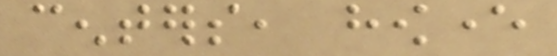centers, however
